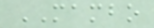MAMBO
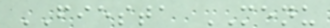FIESTA MENU
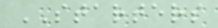STARTERS
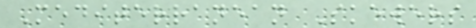Mediterranean Skewers
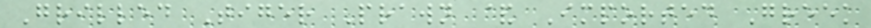Grilled Tiger Prawn & Imported Greek
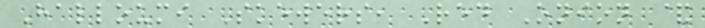Halloumi Skewers, Red Onion &
